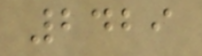2429
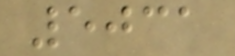5031
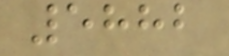5882
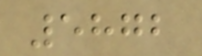5872
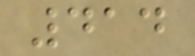414
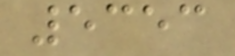5353
